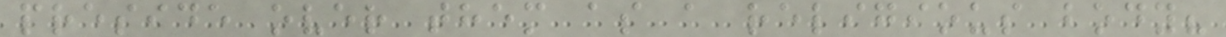preside over them as a religious body?
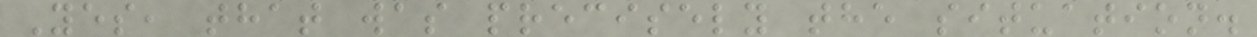Yes, that was precisely the situation.
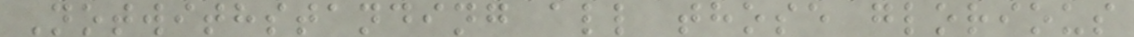Notwithstanding all those glorious
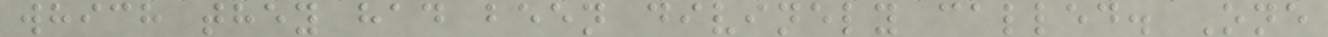which they had been divinely called. One
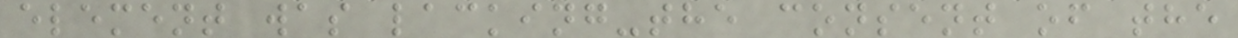element was lacking-the consent of the
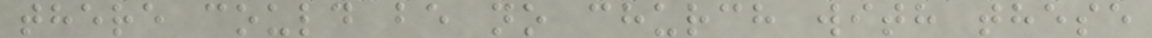there could be no church with these
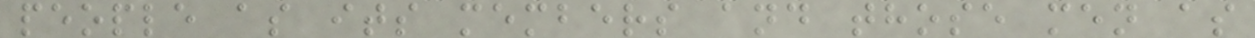people as its members and those men as
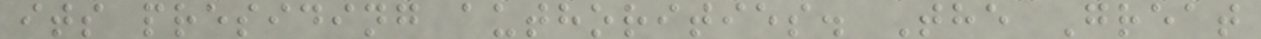its presiding authorities. The Great
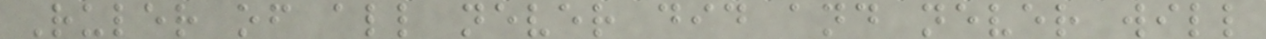Ruler of all never did and never will
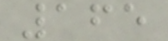165
